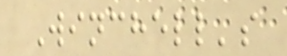Winchell's
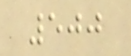500
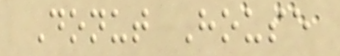Donut House
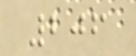206
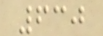630
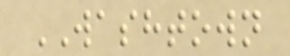WASHTOWN
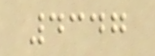4347
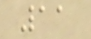11
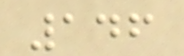146
